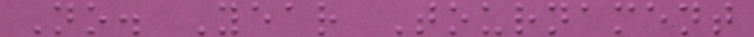No. Year Tournament
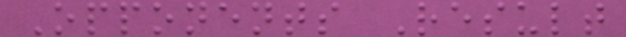Opponents Result
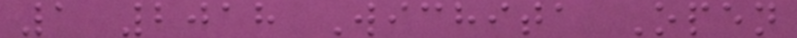1 2018 Wichita Open
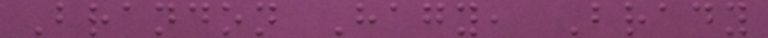Brandon Hagy, Brady
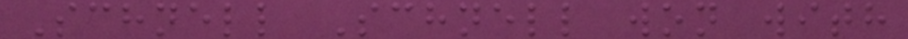Schnell Schnell won with
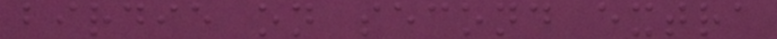birdie on second extra
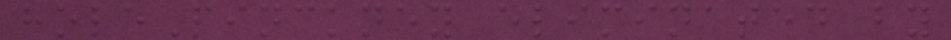holePinckney eliminated by
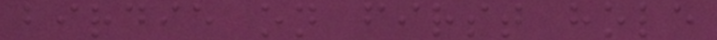birdie on first hole
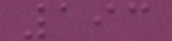193
